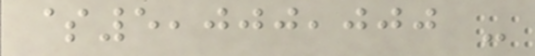$5,000,000 -
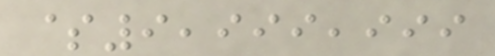$9,999,999
